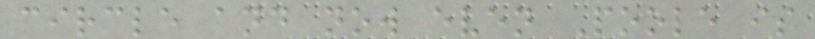circle and now even Poole is
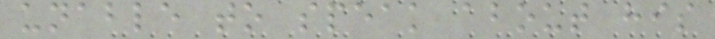unable to speak about his
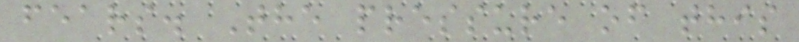fears. The pressure of this
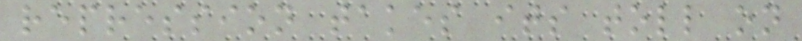repression takes its toll on
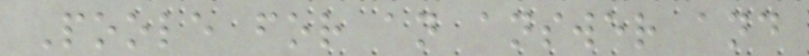Poole for an answer and
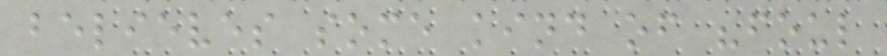believes some kind of "foul
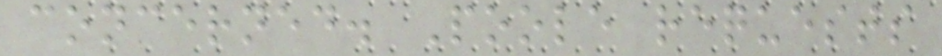concerned. Poole requests
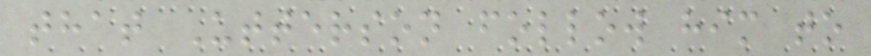that Utterson follow him to
